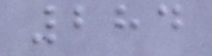284
